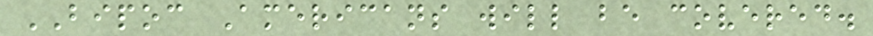BIPOC Americans will be covered.
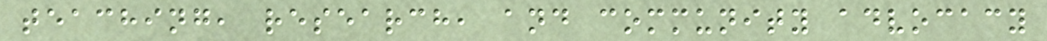teaching, research, and community advocacy
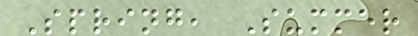Spring, Summer
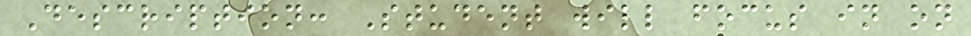Description: Student will focus in on
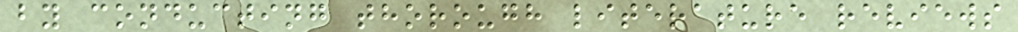by conducting thorough literature reviews
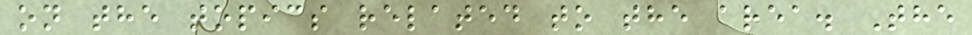on the topics related to the area. The
